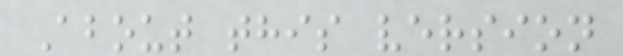About this version
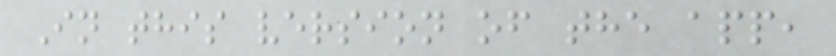In this version of the app,
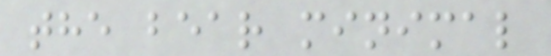the bear minimal
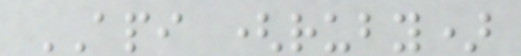API (ruby)
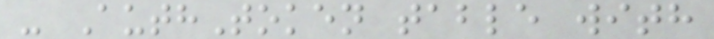- AuthToken table with
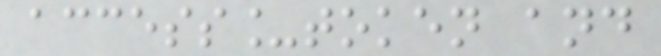access_token and
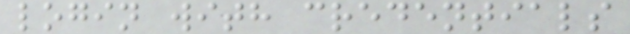login with credentials
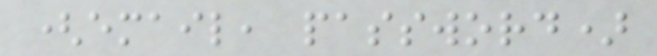(email, password)
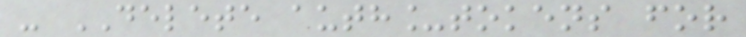- DELETE auth_tokens for
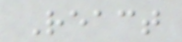React
